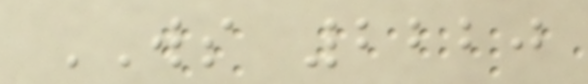WS 2220
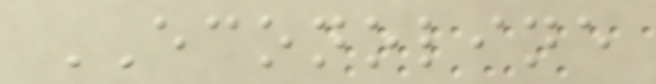ECONOLINE
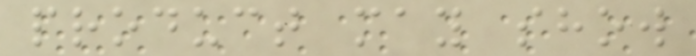product may show
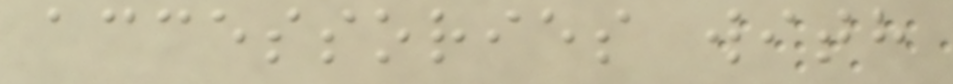accessories with
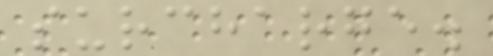surcharge.
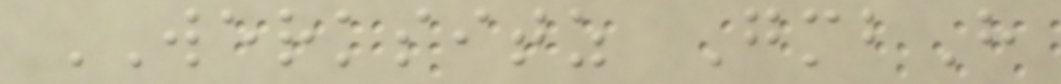WERKSITZ GmbH
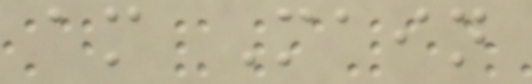am Main
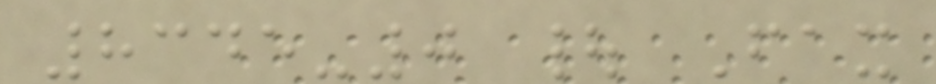8345-0 | Fax
